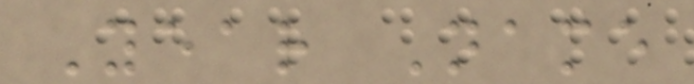Year Name
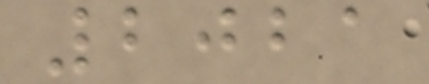2021
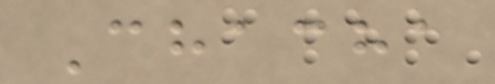Chacha
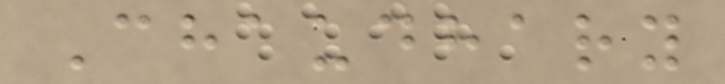Chaudhary
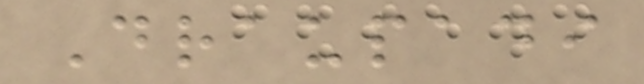Draupadi
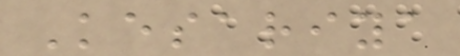Kesariya
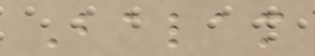Balam
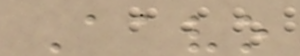Aavo
